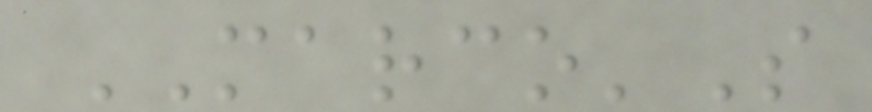MARCO'S
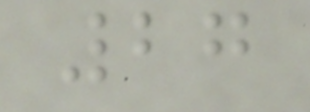27
